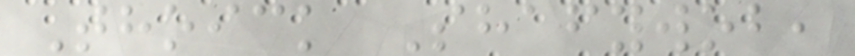Thoick Shafywob,
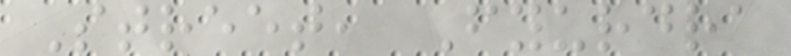Street, Fyurdra
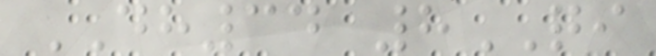DH34 8QI
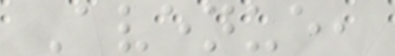Avenue,
